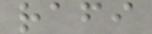rafi
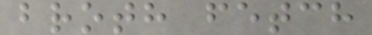broth fetch
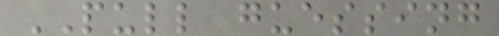PULL guessing
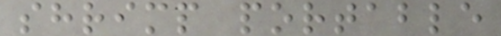shrimp portable
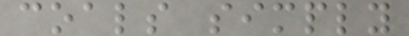coals simply
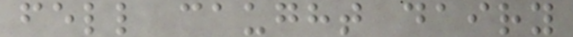fell caught dairy
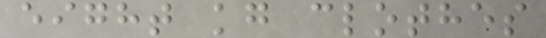eight kg clothes
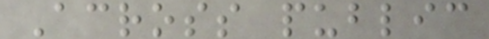Across public
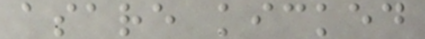asare kicked
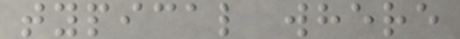typical where
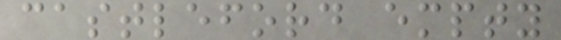castleford empty
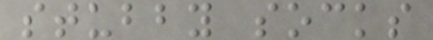stubby socks
